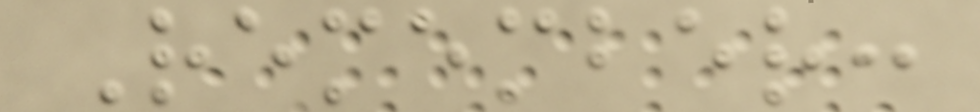Remember:
